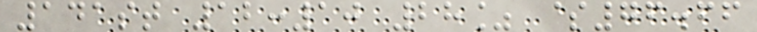141st 12:10 28% $76.66
